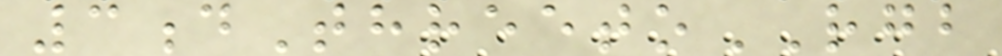3dThreetoRGB
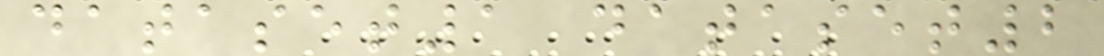dataset1 dataset2
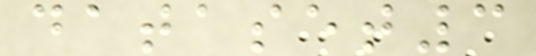dataset3
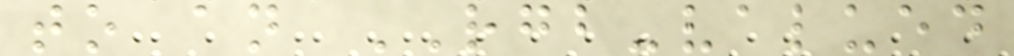to an RGB-valued
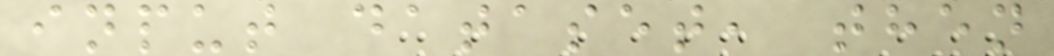input dataset, then
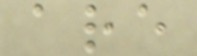are
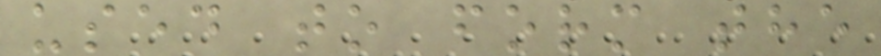used to form the
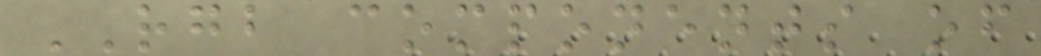RGB components of
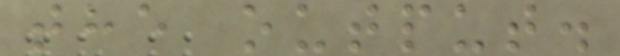the output.
